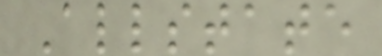Allstate
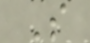S
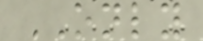ONLY
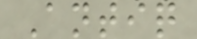Antiq
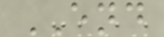END
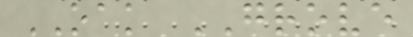OAK GROVE
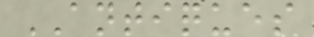ANTIQUES
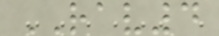RAV4
